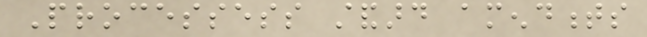Processess standard amendments
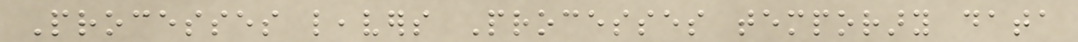Processes leavers Processes temporary data
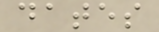dates
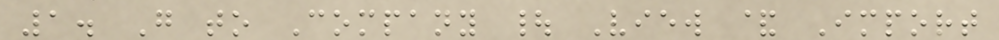1. Go to Company | View & Import
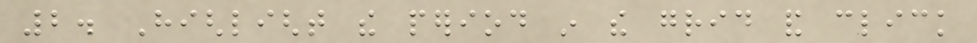2. Highlight the period in the grid and click
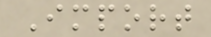Import
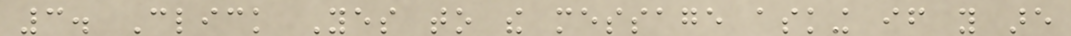3. Click Yes to the message asking if you are
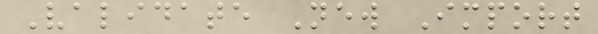Validate New Import
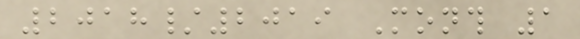2018/2019 Month 1
